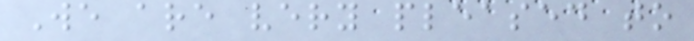We are very pleased to
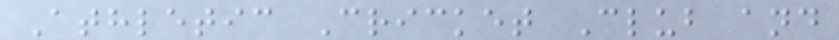Athletic Cricket Club and
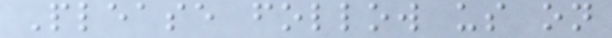Please follow us on
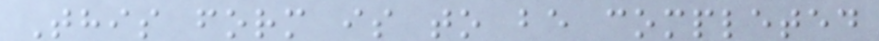This form is to be completed
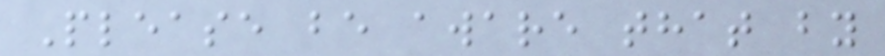Please be aware that by
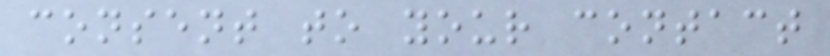consent to your contact
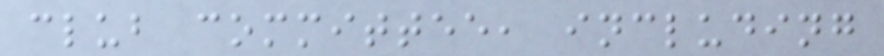club committee, including
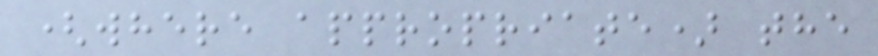(where appropriate) the
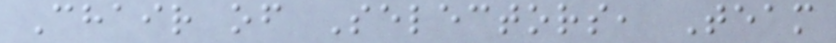Chair of Selectors, Team
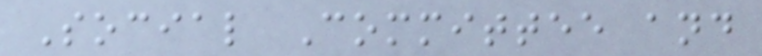Social Committee and
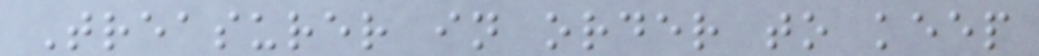Treasurer in order to keep
